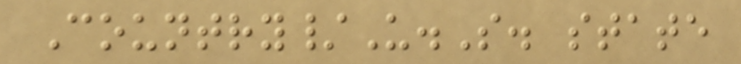Country/U.S. state
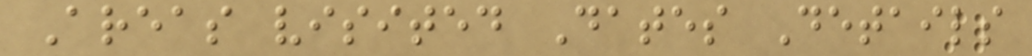Areas visited Dates Details
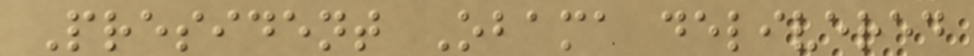President Obama delivered
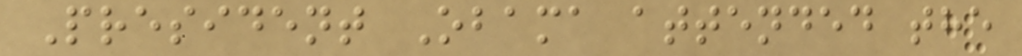President Obama attended the
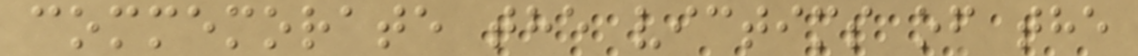commemorate the victims of the
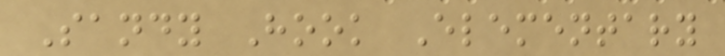Sandy Hook Elementary
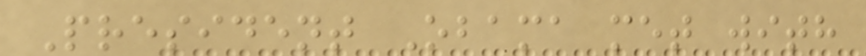President Obama met with
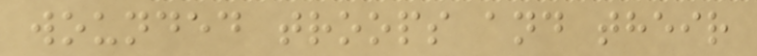wounded troops and their
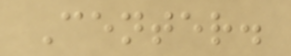Center.
